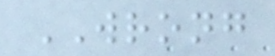WRONG
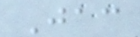Jac
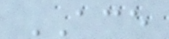ACE
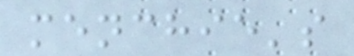menchie's
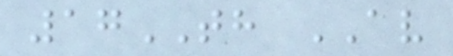17TH AV
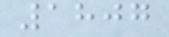1807
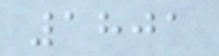1801
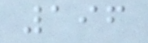196
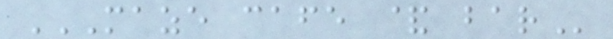MAZE CAFE & BAR
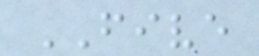FIVE
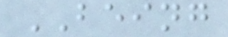BEING
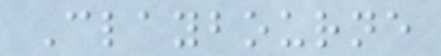Claybourne
